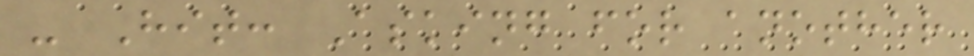- Hit: Asking for another
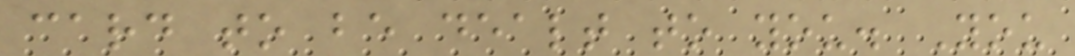card to be dealt to you. You
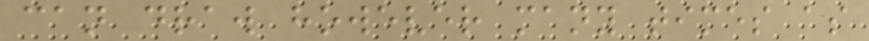can draw however many times as
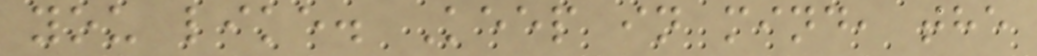you like. Keep in mind, the
